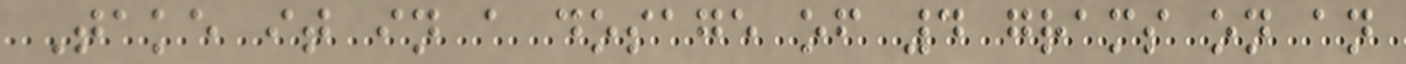Take it in a dosage of 4 grams on an
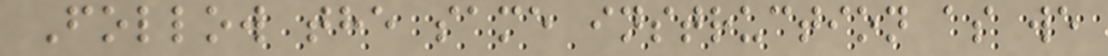Follow the same instruction as we
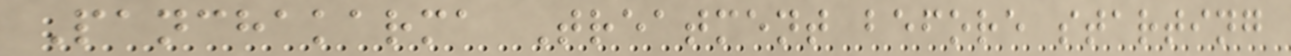Panchakarma Treatment before starting
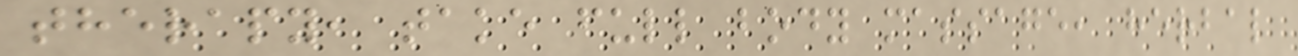therapy, take full body massage, herbal
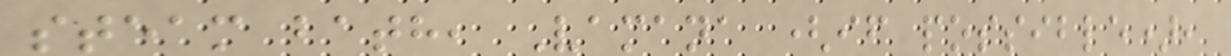steam bath, Vamana (if possible),
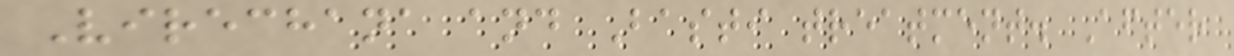Virechana and Basti treatment. After
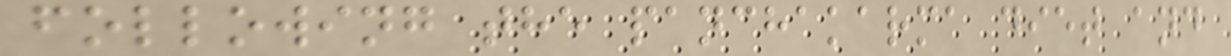following the panchakarma diet and
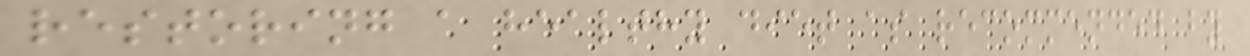restoring a healthy diet as recommended by
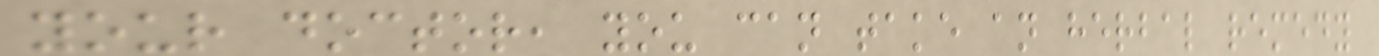your doctor, you can take an herbal remedy
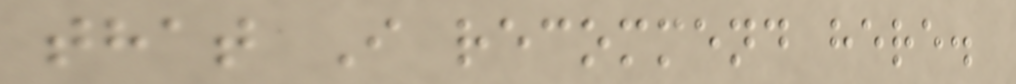that I recommend here.
